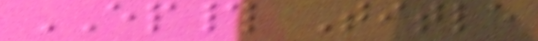EP# Title
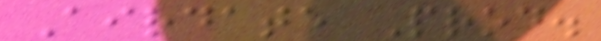Airdate Prod.
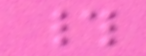#
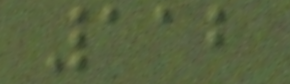112
